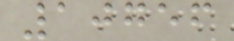10756
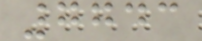7743
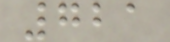721
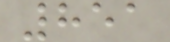851
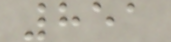851
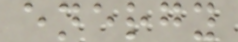energy
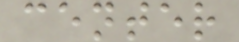center
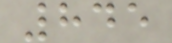845
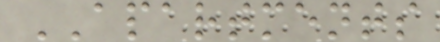APARTMENTS
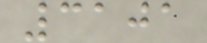3101
